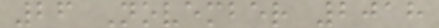26 November 2018
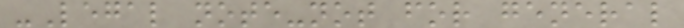-Legal note-not for general
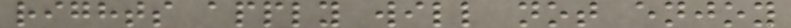rights apply will not enjoy
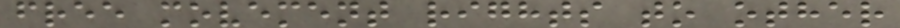free movement rights to other
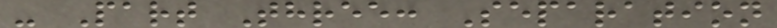- Part Three: Separation
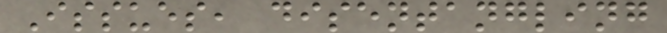Issues, disentangling
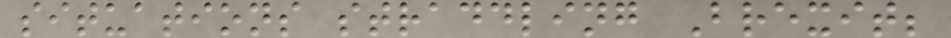situations straddling Brexit;
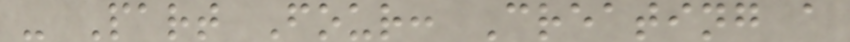- Part Four: Creating a
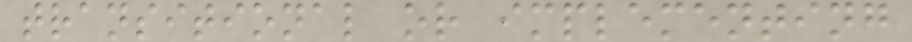transitional or implementing
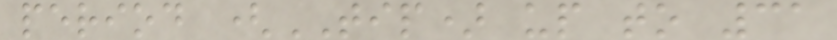period (TIP) up to 31
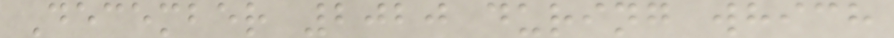December 2020 during which
